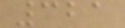321
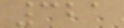321
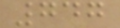747
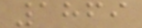1869
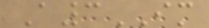A3IM
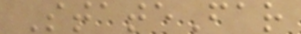StateFar
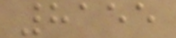8155
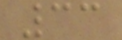33
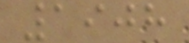1908
